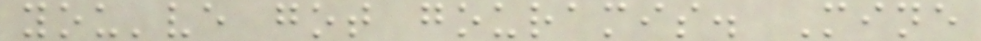you've got gouramis. Mine
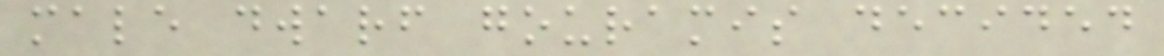male dwarf gouramis decided
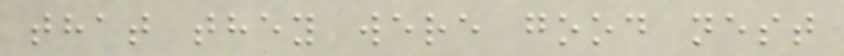that they were good nest
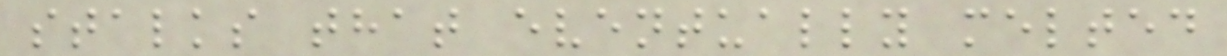stalks that eventually melted
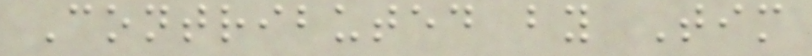Contributed by Tim
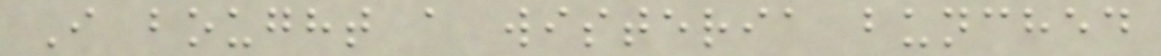I bought a wisteria bunched
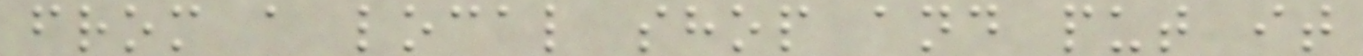from a local shop and put it
